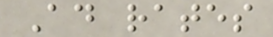Ad rates
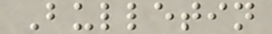Bulletin
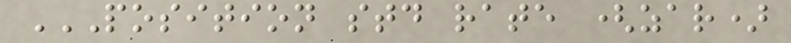POSITION STD RATE (ZAR)
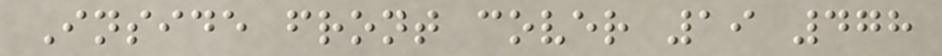Inside front cover 19 478
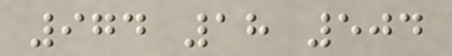974 18 504
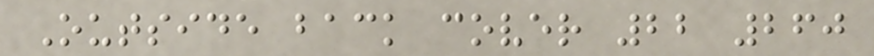Outside back cover 22 260
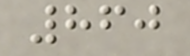860
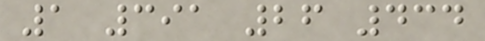1 391 26 434
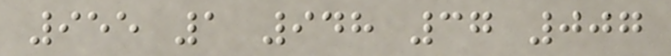955 1 948 37 007
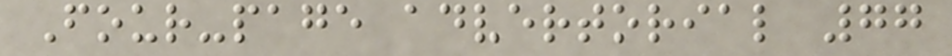Four-page advertorial 77
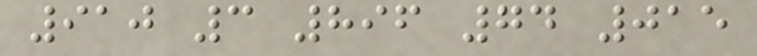910 3 896 74 015
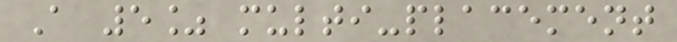A 5% multi-placement
